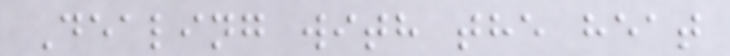Dealing with the heat
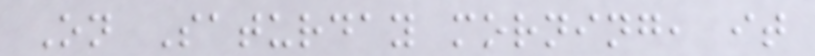On Saturday morning, it
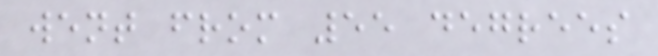went from 55 degrees
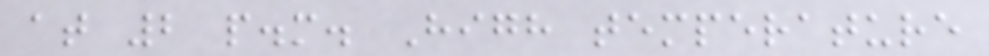at 2 p.m. High temperature
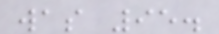was 95.
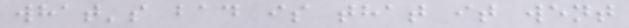what's bad is that it went
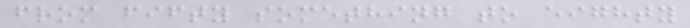from fifty something to eighty
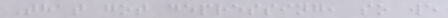That got depressing, so we
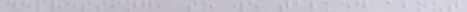depressing, so we talked about
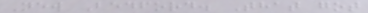New Bedford. That got
